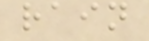rain
